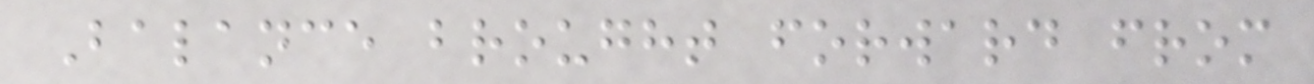Balance brought forward from
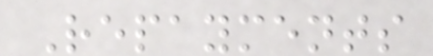Repayments
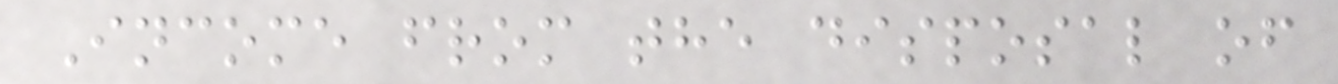Income from the disposal of
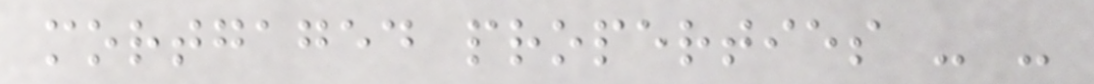mortgaged properties - -
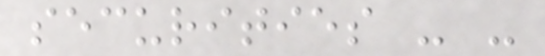securities - -
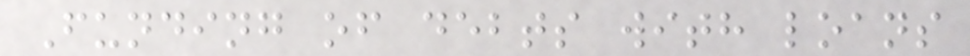Funding of debts with loans
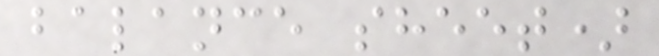balance sheet)
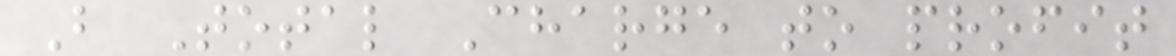B Total Charge to profit
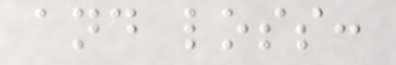and loss:
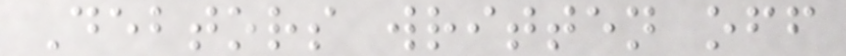Debtors written off
